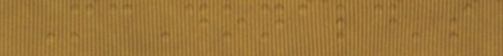McDonald's
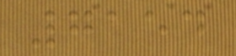7154
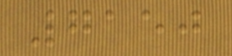7150
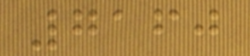7160
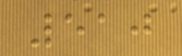510
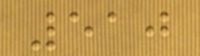510
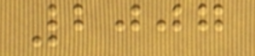2007
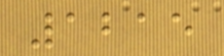1215
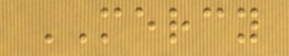MERCY
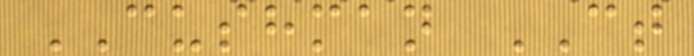CUSHMAN CT
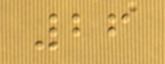26
